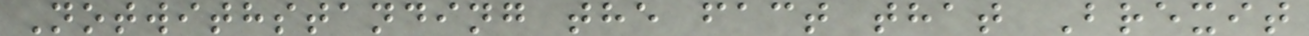Notwithstanding the fact that Brexit
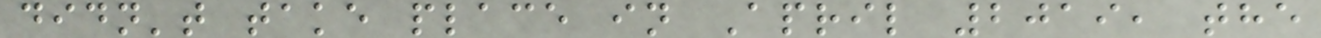didn't take place in April 2019, the
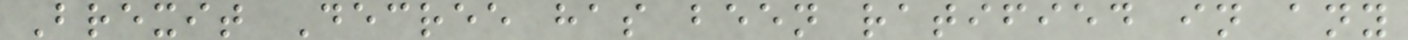Brexit Decree has been ratified in any
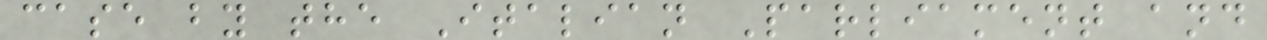case by the Italian Parliament and
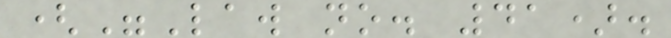("Law no. 41).
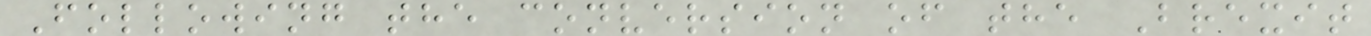Following the conversion of the Brexit
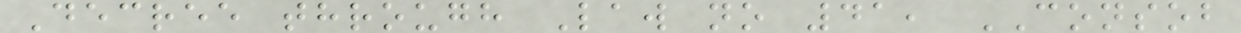Decree through Law no 41, CONSOB
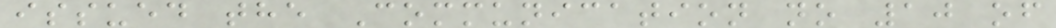issued the Communication no 10 of
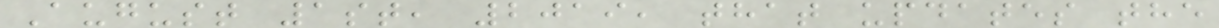August 1st, 2019, that updates the
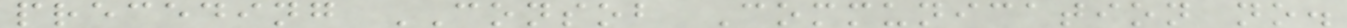preceding CONSOB Communication no.
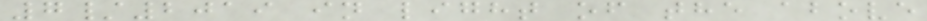7/2019 in light of the above
